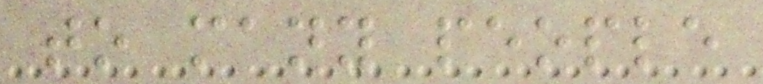to many people
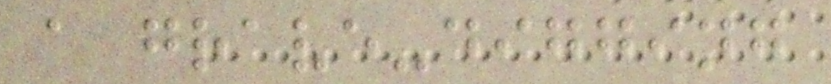a grave-digging
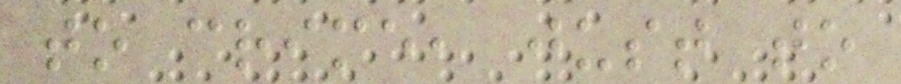to crime, just to
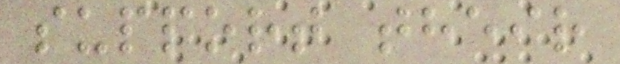support their
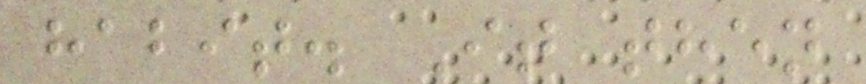habit. It then
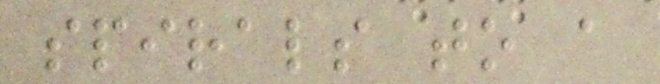spirals to a
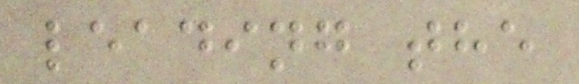leading the
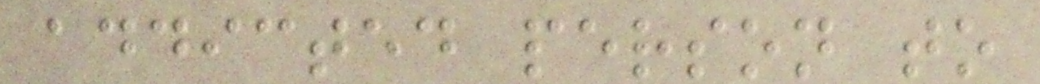addicted person to
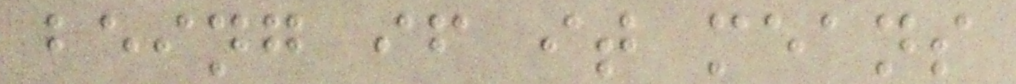being if it means
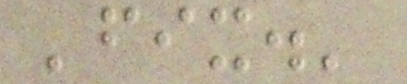'fix.'
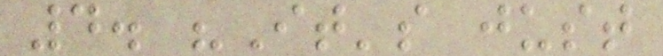4. "It's just
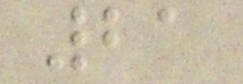21
